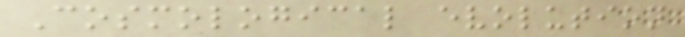Cosmological evolution
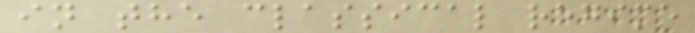in the classical regime
